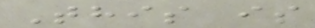This is
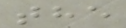the
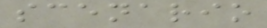scenario
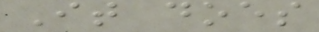It does
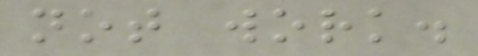not work.
